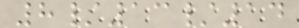8/13/14
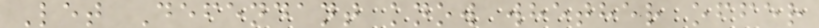Let Defendant know whether offer
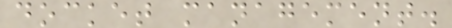docket management.
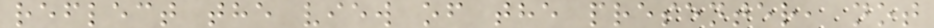reflect the view of the presenter, not
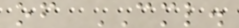of CML.
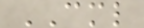CML
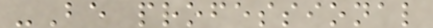-Be professional
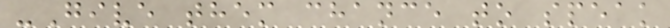-Give them chance to speak
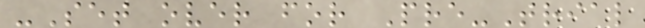-Set over for Pre-Trial
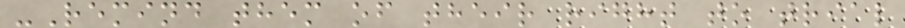-Remind them of their right to trial
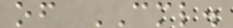of CML.
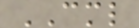CML
